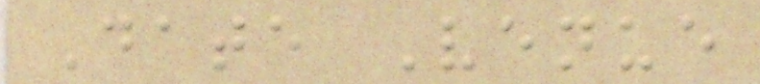Date Venue
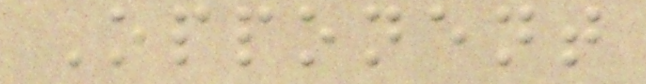Opponent
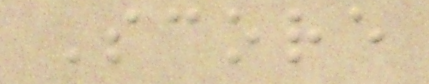Score
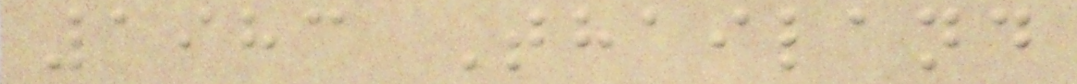1983 Thailand
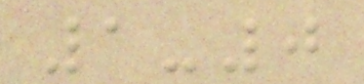1-0
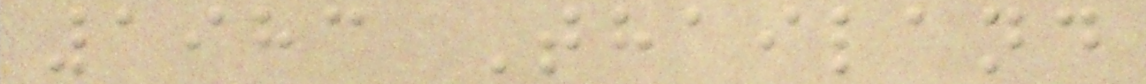1983 Thailand
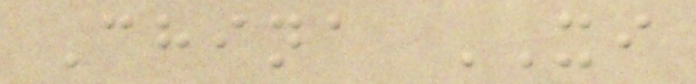China XI
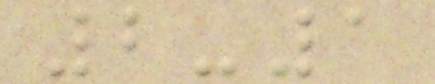2-1
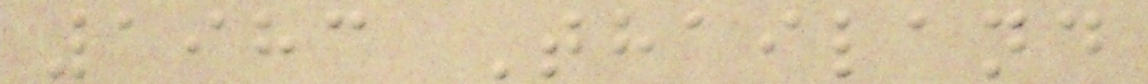1983 Thailand
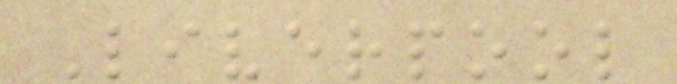Liverpool
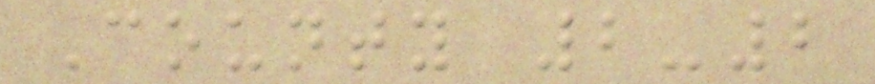County 2-2
